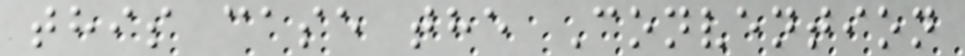this case the Convention
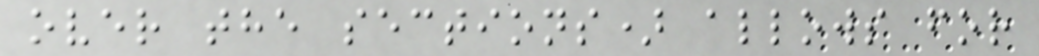over the sections) allows for
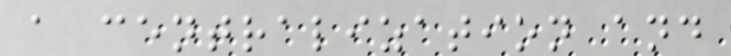a centralization and
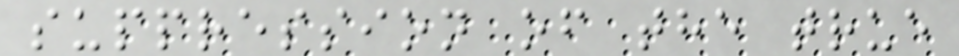suppression of the true
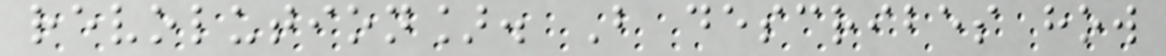revolution]. B describes how
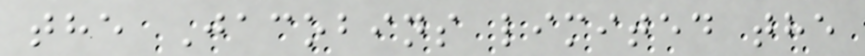the Jacobins limited the
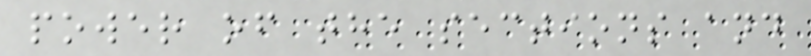power of the sections and
